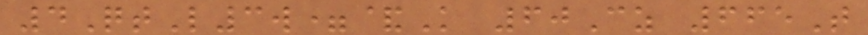4QtL3w=&K 60Cz 665T
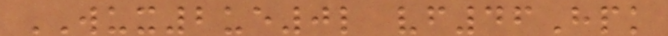WUX2ue0l vf46Hpk
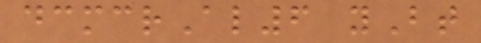dcmcrAl6 yBt
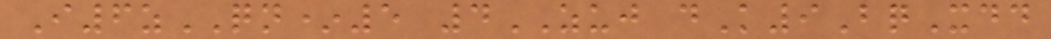I6zQN*5 4ZUJ dK9BqXdd
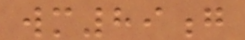wm89g
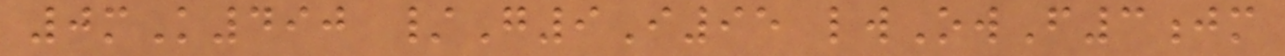0mK490 /G9I95 lwOwF3jm
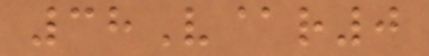38V@r0
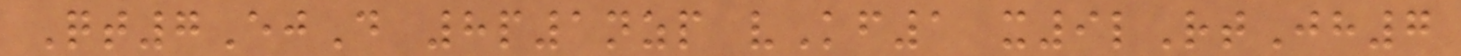Qt7EjD 8p1nzp vKf1 x9lRtJh7
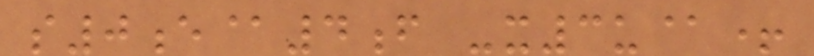s0e@4f -x3u@+
